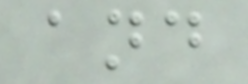and
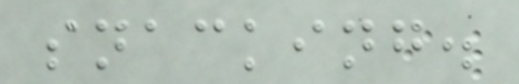snacking.
